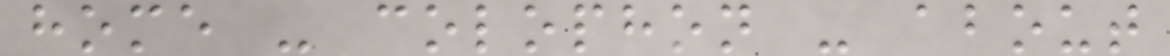home - colophon - about
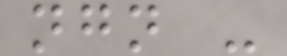ngn -
